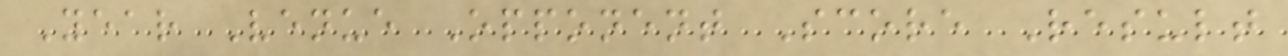Year Venue Opponent Score Result
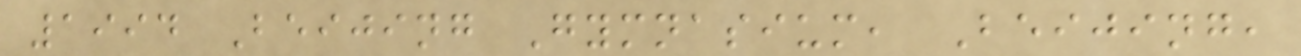1994 Beijing Gymnasium, Beijing,
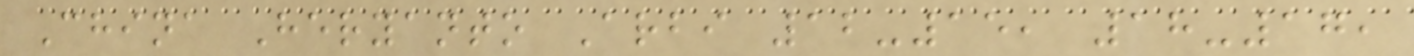China Heryanto Arbi 12-15, 18-17,
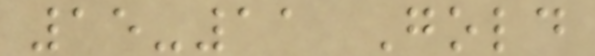15-11 Gold
